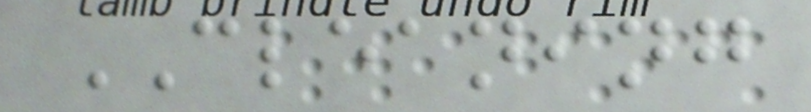CLEANING
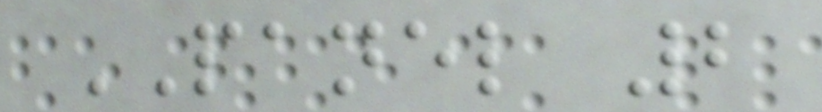PANEL 2
